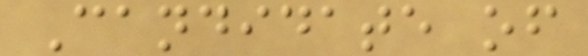Candidate of
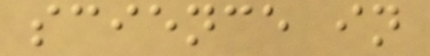science in
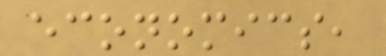economics,
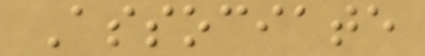Associate
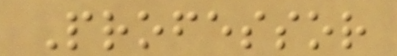Professor
